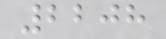2208
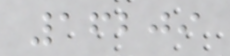16209
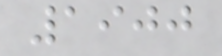1900
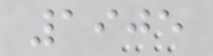1905
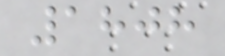1808
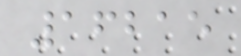16215
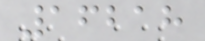16218
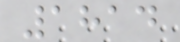1814
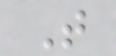T
